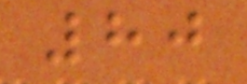80
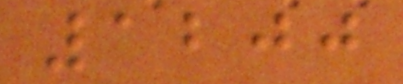1200
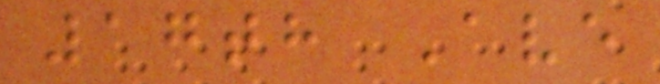17th Ave
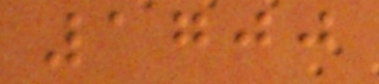1700
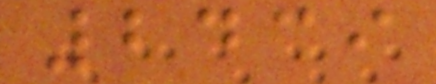2439
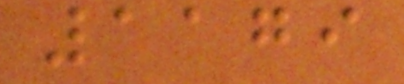1179
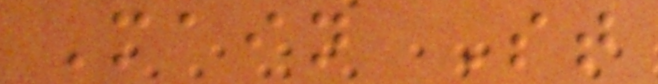Main St
